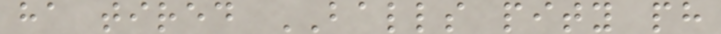ha tired BALLS pity ph
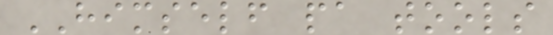HIMSELF pa tools
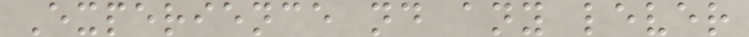Experience nd any lever
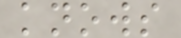knows
